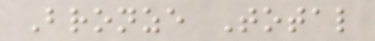Bronze Total
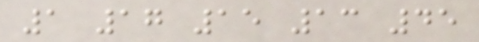1 17 15 13 45
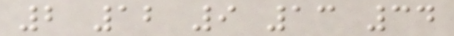2 12 9 13 34
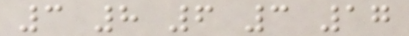3 8 6 3 17
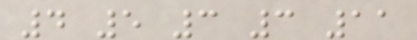4 5 3 3 11
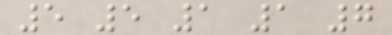5 5 1 1 7
